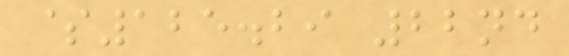$125.29 22nd
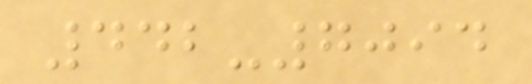442-7094
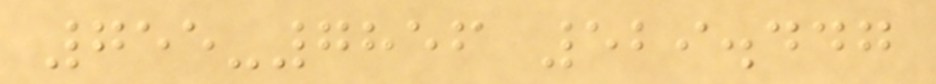755-7856 529.447
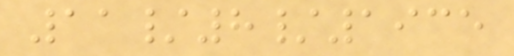11/8/1935
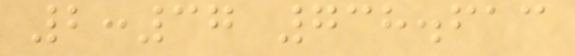2:37 738.613
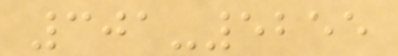301-5255
